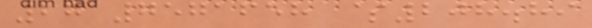27 7571658 $208.89
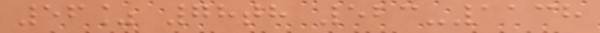56% 78th 523-1138
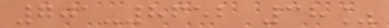701-8652 38%
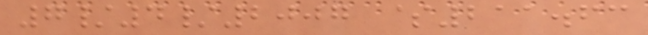7/4/2007 $211.63
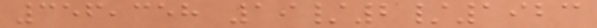356,358 19/2/1923
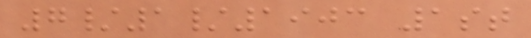7/1/1903 1st
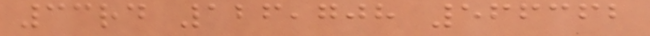33rd 126,708 566362
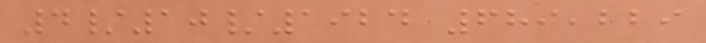4/10/1924 689,229
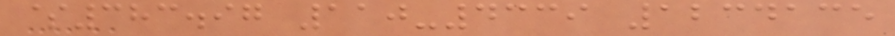$383.97 110-4339 1234135
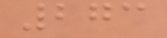273
